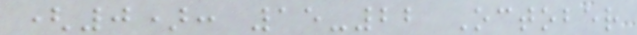(0): 15-22 October
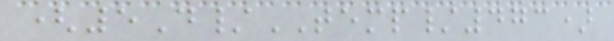(5D/TEMP/473)
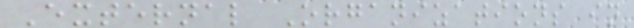External Organizations in
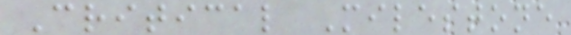Critical Milestone
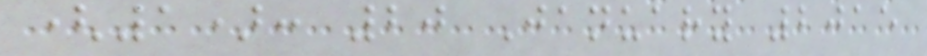(1): 20 January 2015
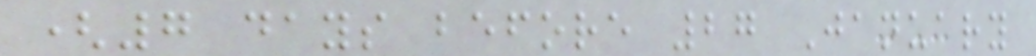(7 days before 27 January
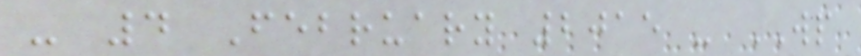- 4 February 2015 - WP
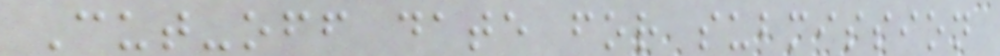Cut-off date for submission
